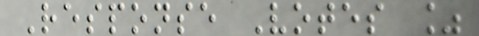Response Votes %
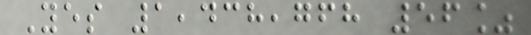Yes 1,438,768 56%
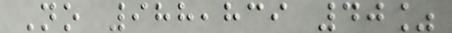No 988,839 40%
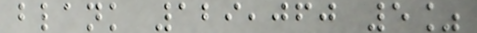blank 129,060 5%
